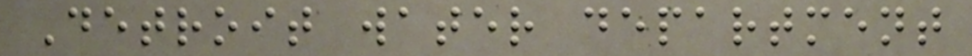Detroit water department
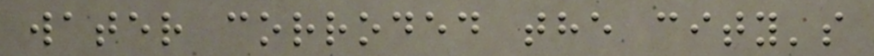water corroded the city's
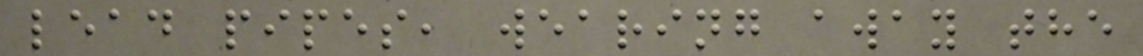lead pipes, wearing away the
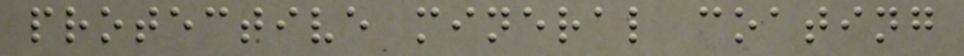protective mineral coating
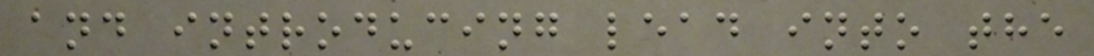and introducing lead into the
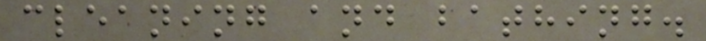cleaning and bathing.
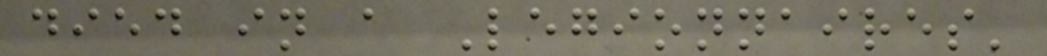died in a Legionnaires'
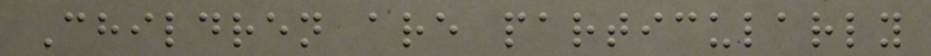Children are particularly
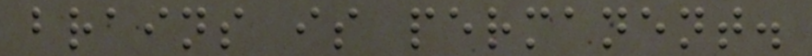brains is permanent.
